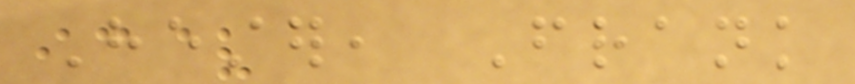Hester, Frank
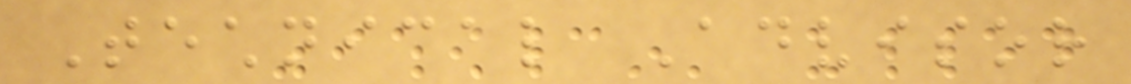Technical Advisor
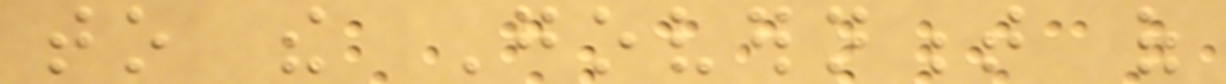to the Government of
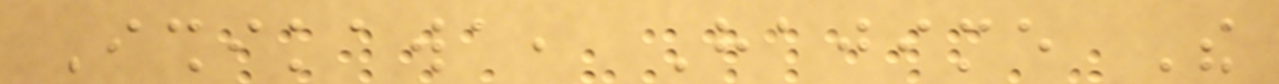Ishikawa, Hajime The
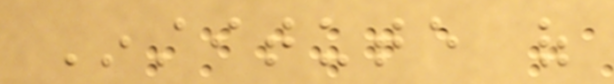Institute of
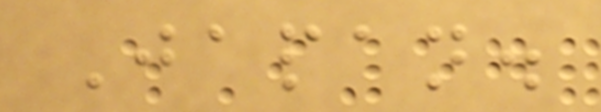Japan.
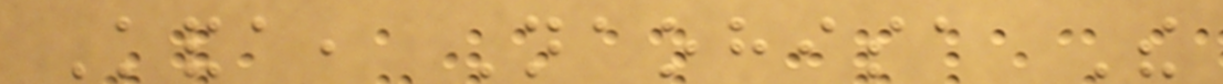Kanda, Naohisa The
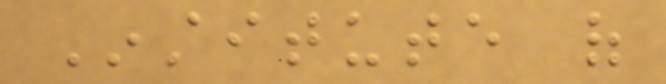Institute of
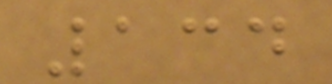134
